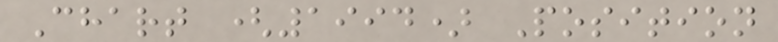Chart (1994) Position
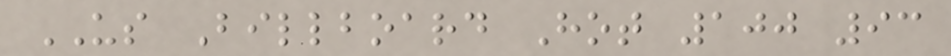US Billboard Hot 100 93
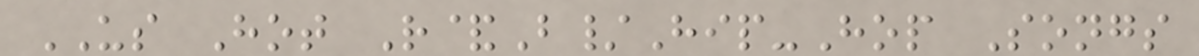US Hot R&B/Hip-Hop Songs
